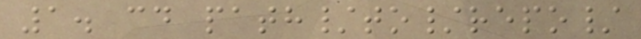1. cd path/to/repo/
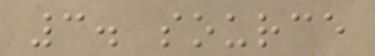3. source
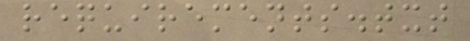requirements.txt
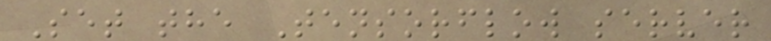Set the Tensorflow server
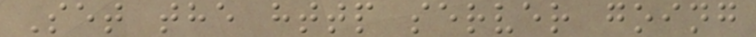Set the http server going
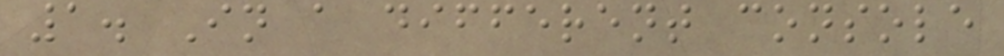1. In a different console
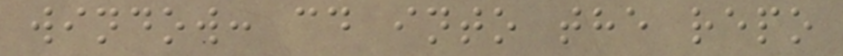window: cd into the repo
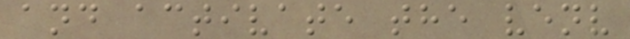and activate the venv
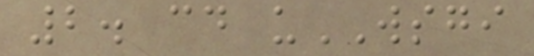2. cd uWSGI
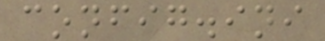config.ini
